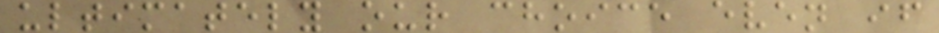ultimately our choice even if
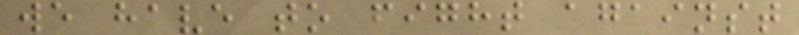we have to fight against
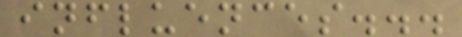influences...
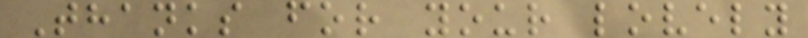Thanks for your lovely
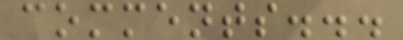comments...
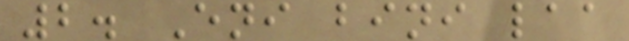2. Eni bini laa
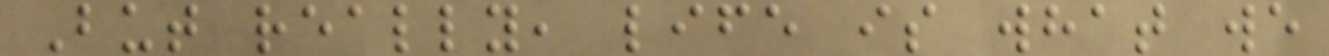But really, life is what we
